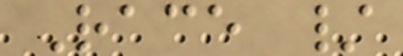Race /
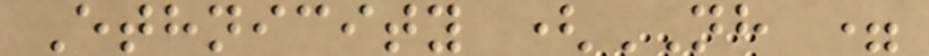Ethnicity (NH =
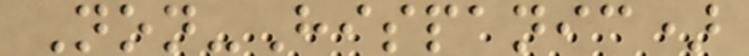Non-Hispanic)
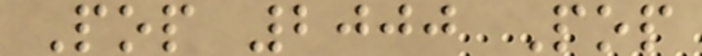Pop 2000 Pop
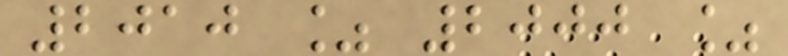2010 % 2000 %
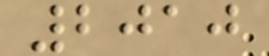2010
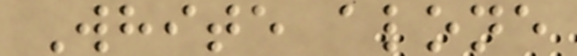White alone
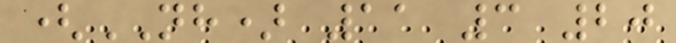(NH) 11 3 20
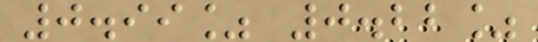0.99% 0.22%
